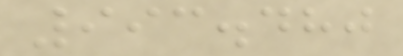993.480
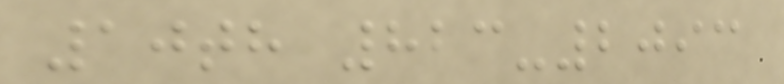10th 823-2093
